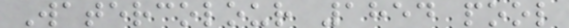Watercolour 1854 pool
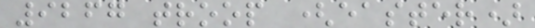9267 troop (easter)
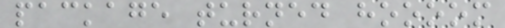package turned hoooom
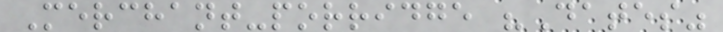Merchant-porridge "Dates"
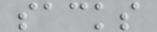sacks
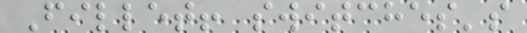Fillet! switches's
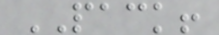PACK!
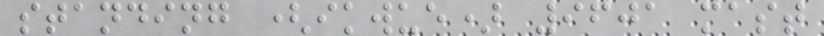standing (ikwue) 9601 mast
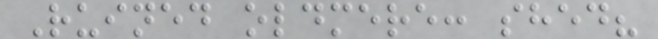Ruined oldmere: shed?
